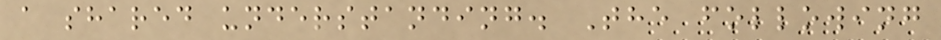a shared understanding. The following
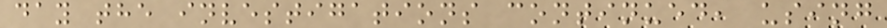day the investigations continued, using
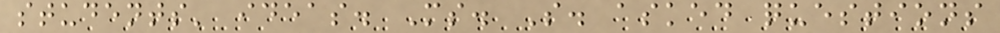students' ideas. Ms. S. asked questions
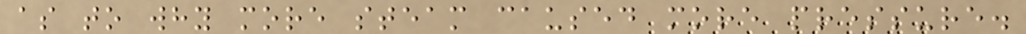as to why more steam caused more pressure.
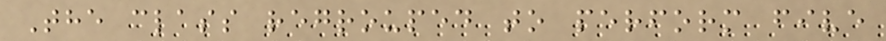The class regrouped to perform five
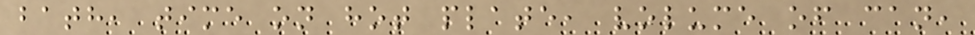bath, time on hot plate, volume of can,
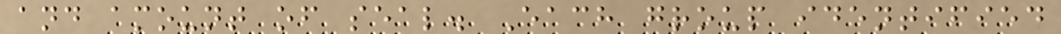and amount of seal. Each group identified
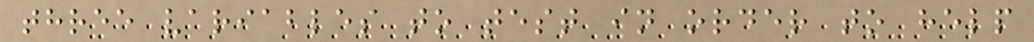three variables to test in order to help
